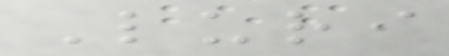Luri
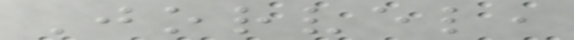Jorvel,
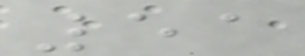51
